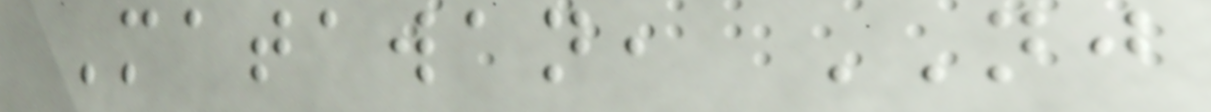Matawan, NJ
